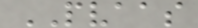PVAAS
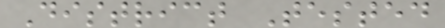District Tested
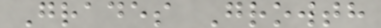Grades Growth
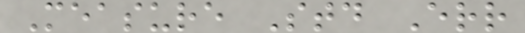Measure Std Err
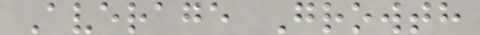Average Growth
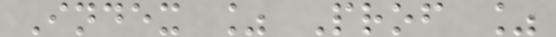Index % Prof %
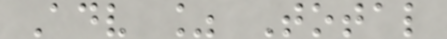Adv % Total
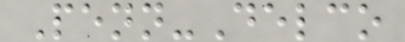Penn-Delco
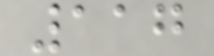117
